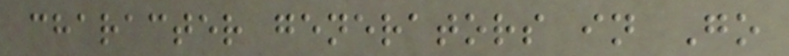character generators in Go
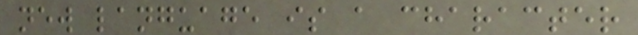new language is a character
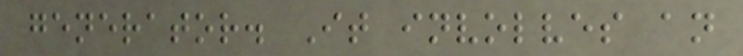generator. It involves an
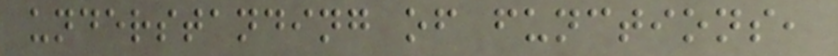understanding of functions,
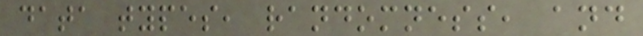data types, randomness, and
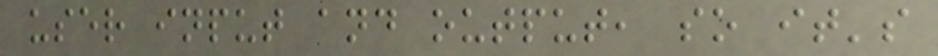user input and output, so it's
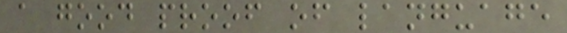a good proof of language
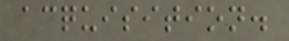acquisition.
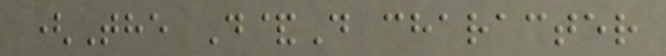(The D&D character
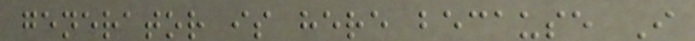generator is here because I
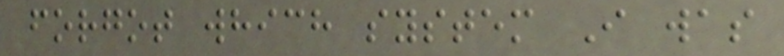forgot which system I was
